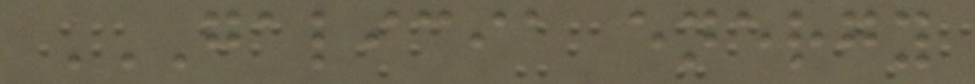GALICIA ENERGY
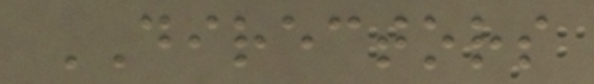DIRECTORS
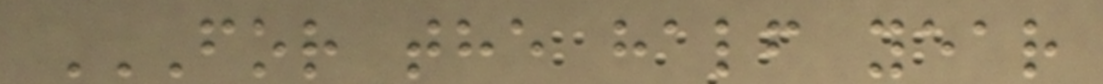FOR THE HALF YEAR
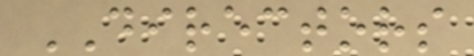DIRECTORS
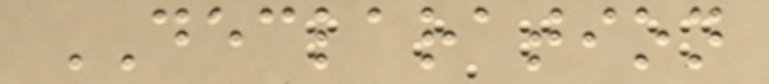DECLARATION
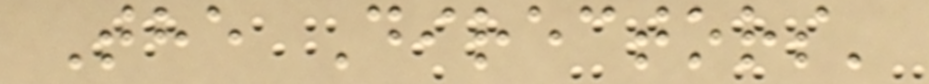The Directors'
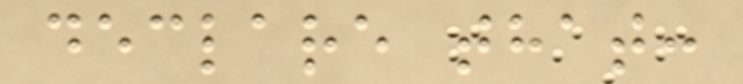declare that:
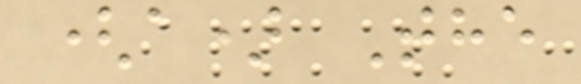(a) The
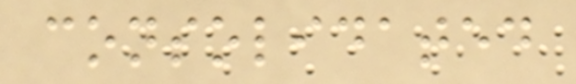consolidated
